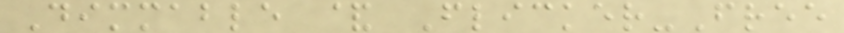Dimmable & Flicker-Free
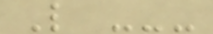L ---
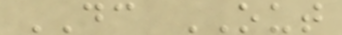DC OUT
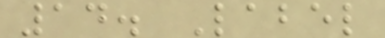14. Label
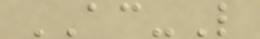AC-L
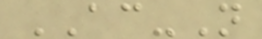AC-N
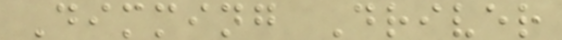Dimming Driver
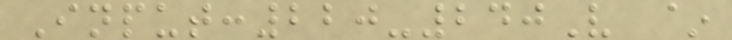Input:220-240V ~
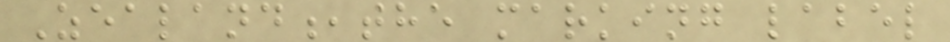Zealand,the marking label
